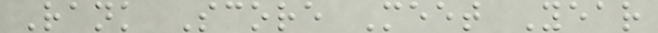Rank Score Meet Year
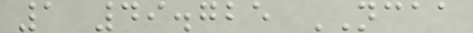1 49.725 NCAA
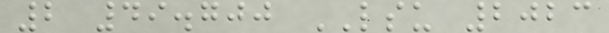2 49.700 LSU 2023
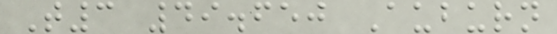T3 49.650 Auburn
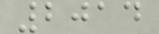2014
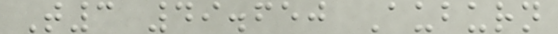T3 49.650 Auburn
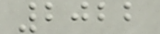2022
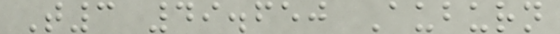T3 49.650 Auburn
